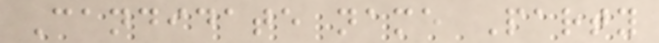Candidate name Party
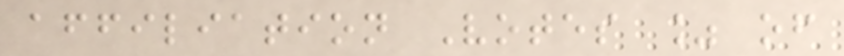affiliation Votes % of
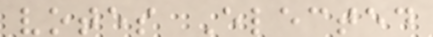votes Elected
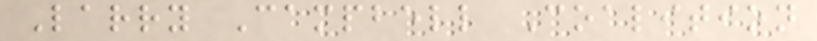Larry Campbell Coalition
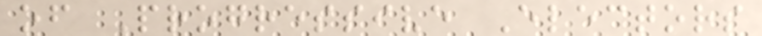of Progressive Electors
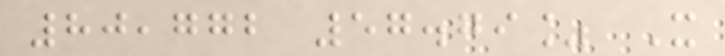80,772 57.79% X
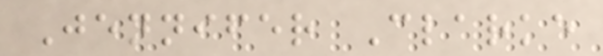Jennifer Clarke
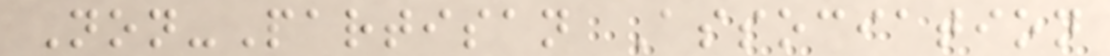Non-Partisan Association
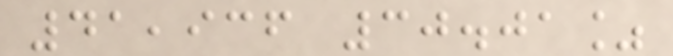41,936 30.01%
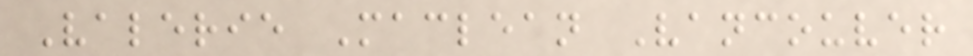Valerie Maclean Vancouver
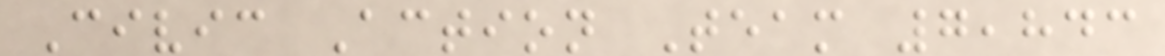Civic Action Team 7,843
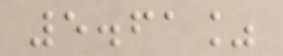5.61%
